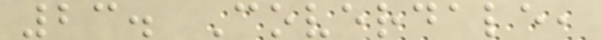23. Coverdale,
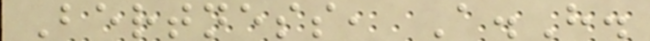Bertness, A.H.
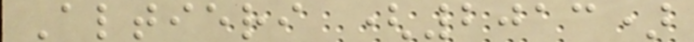Altieri (2013)
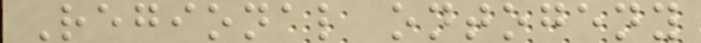Regional ontogeny
